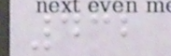432
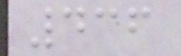436
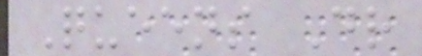Queens Dr
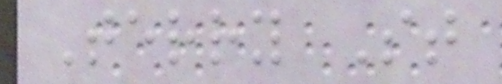Terry St
